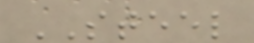STEEL
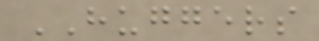HUGGERS
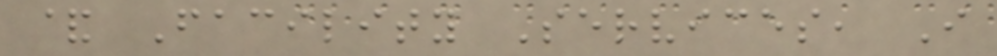& Facility Services, I
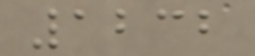1232
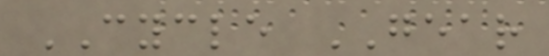CYCLE GEAR
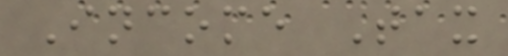Income Tax
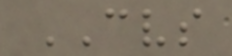CVS
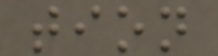tion
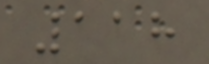118
